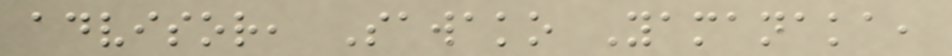advisor, Sawako Yamanaka,
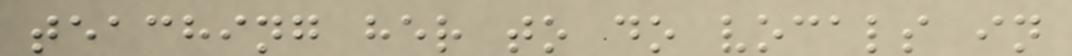teaching her to do vocals in
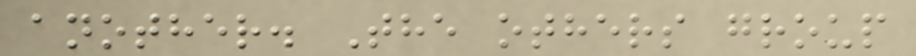another. The others group
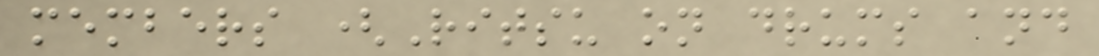members (Ritsu on drums and
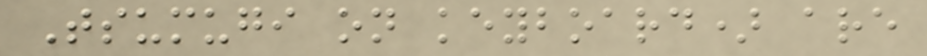Tsumugi on keyboard) are
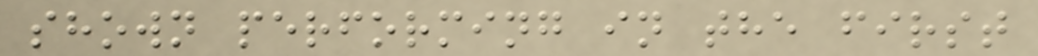shown performing in the first
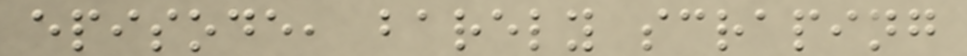episode, barely scraping
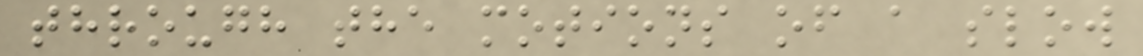through the motions of a slow
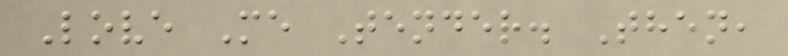Love Me Tender. Then,
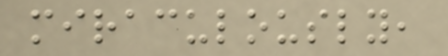miraculously,
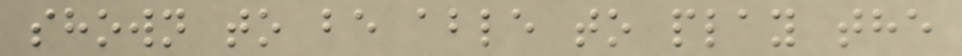shown to be able to play the
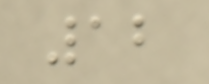12
